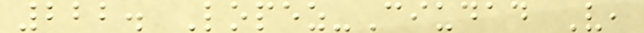222. Lopez-Ciudad V,
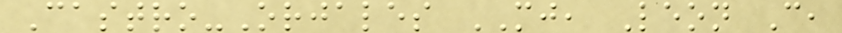Castro-Orjales MJ, Leon C,
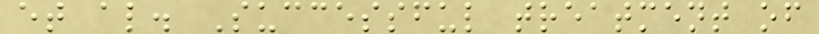et al. Successful treatment of
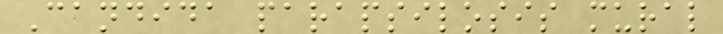Candida parapsilosis mural
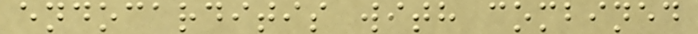endocarditis with combined
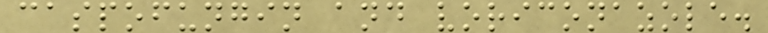caspofungin and voriconazole.
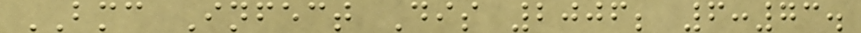BMC Infect Dis 2006; 6:73.
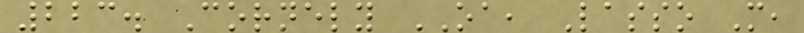223. Cornely OA, Lasso M,
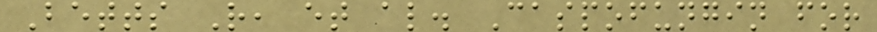Betts R, et al. Caspofungin for
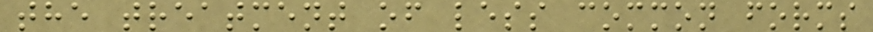the treatment of less common forms
